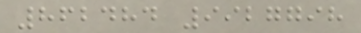862484 9927798
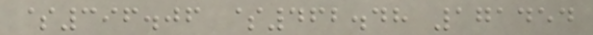$396.06 $462.48 171454
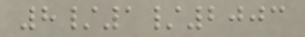8/1/2003
